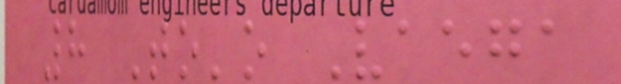8 To'o Vaega
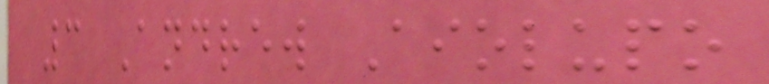3 Andrew Aiolupo
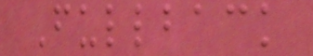Fullback
